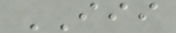III
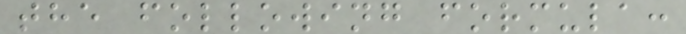the following formula:
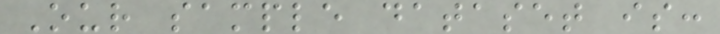Our sample dataset is:
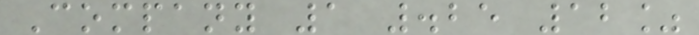Company 1 .25 12%
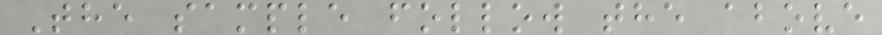The sample follow the above
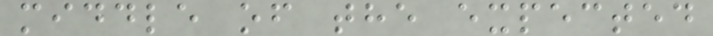middle of the expected
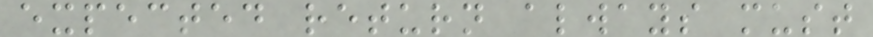expected return always must
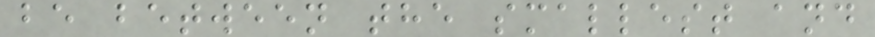be between the smallest and
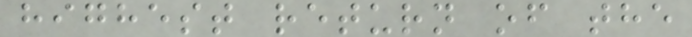highest return of the
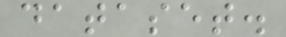dataset.
